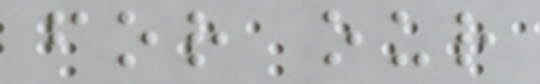for our
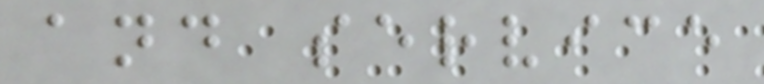and service
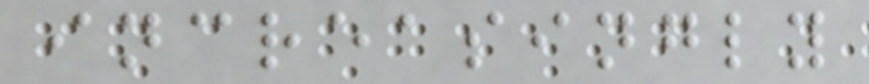increasingly
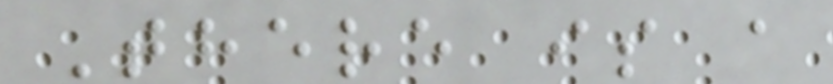There is a
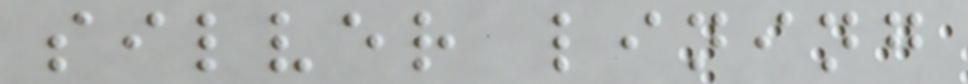silver lining
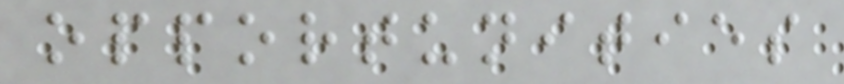opportunities
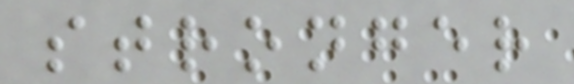stronger
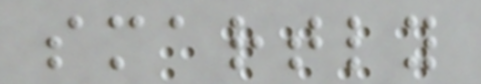smartly
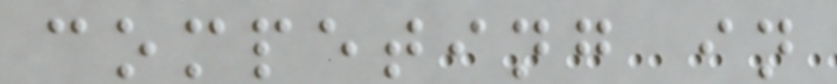competing in
